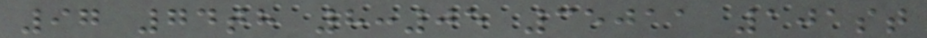97 74th 8:05 35011 101st
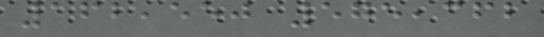162,550 575,362
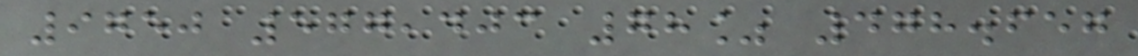9750 577,403 78% 478.657
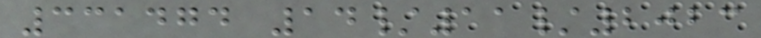331474 14/11/2023
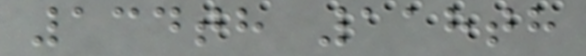134th 118th
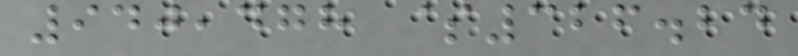940,478 $326.24
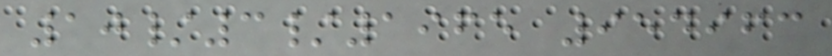10/3/1965 954963
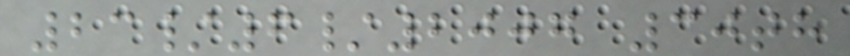23/6/2007 30th
